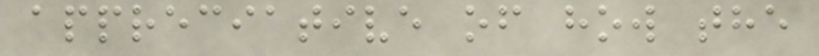appreciative of how the
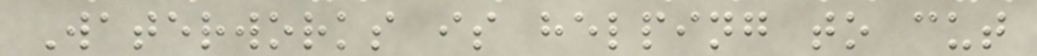Waterworks is helping to cut
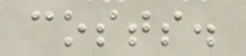costs.
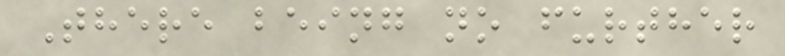There being no further
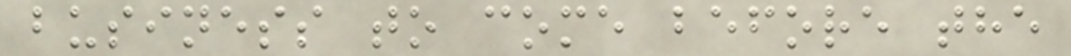business to come before the
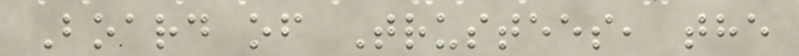Board of Trustees, the
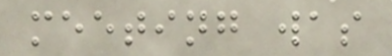meeting was
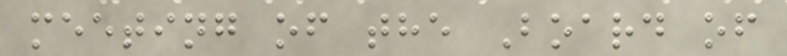meeting of the Board of
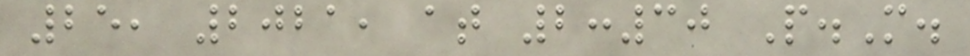25, 2021, at 2:30 P.M.
